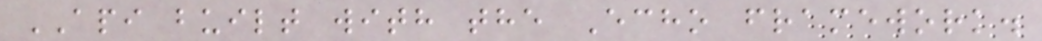API built with the Echo framework.
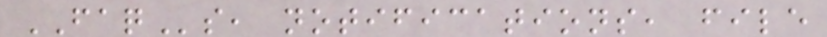FAQs, notifications, file
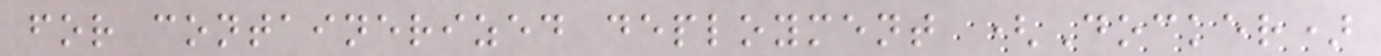for containerized deployment (Docker)
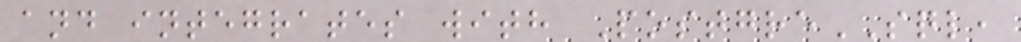and integrates with PostgreSQL,
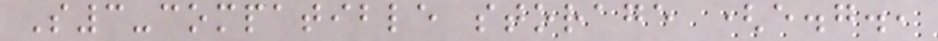S3-compatible storage (e.g.,
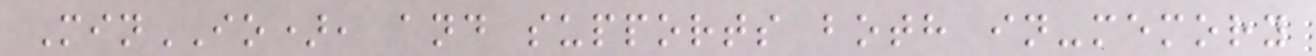MinIO), and supports both in-memory
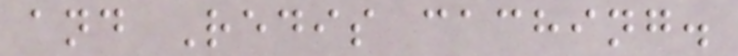and Redis caching.
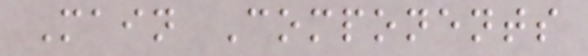Main Components
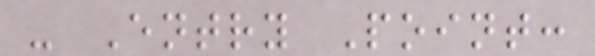- Entry Point:
